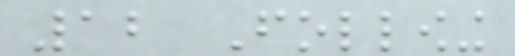12 Following
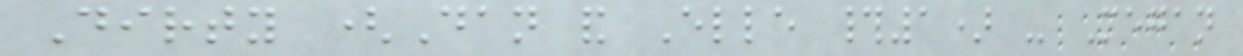Dirty (Dan and Elle #1) - Megan
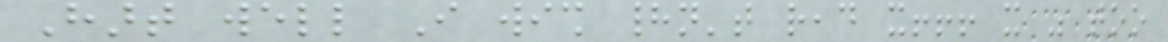Hart well I wish hadn't read it!!! it was too
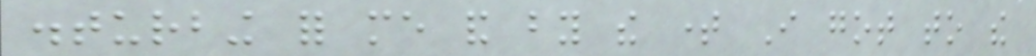disturbing for me and by the time I got to the
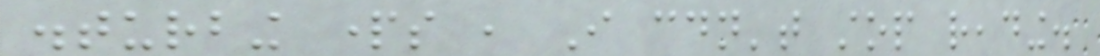disturbing parts , I couldn't stop reading.
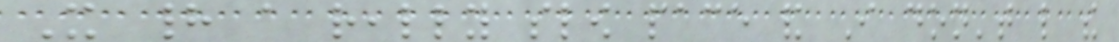It had a really slow pace and I don't like the
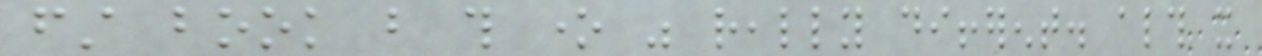first book but this one was really different. although it
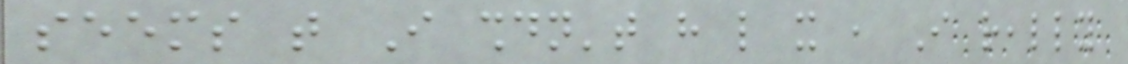seems that I shouldn't have like it , I really
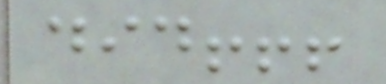did!!!
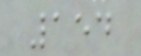154
